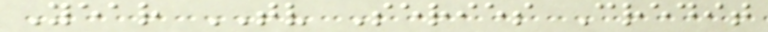Year TV Series Credit
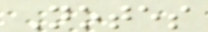Notes
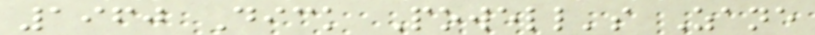1960 Dick Powell's Zane
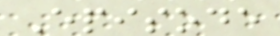Episode
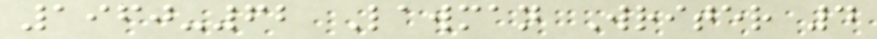1960-62 Lawman Writer 4
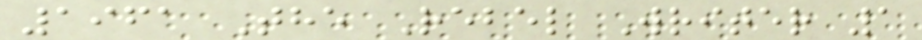1961 The Rebel Writer 1
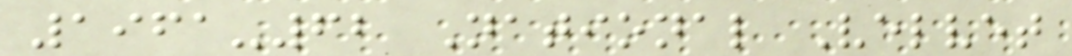1961-62 National Velvet
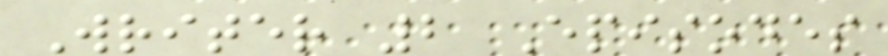Writer 2 Episodes
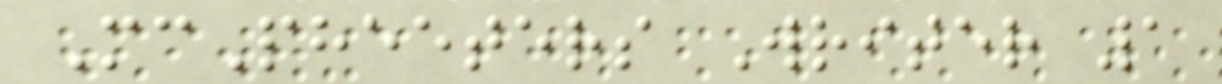McPheeters Writer 1
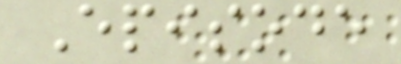Episode
